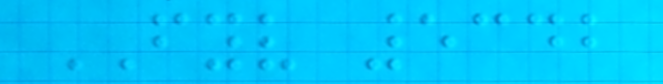FYV 5342
